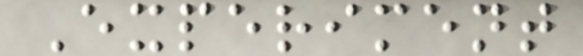Experiment
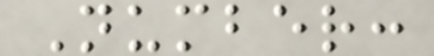Number:
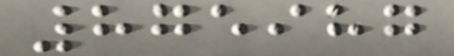875987
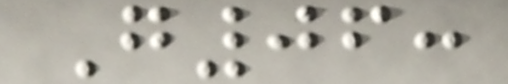G06:
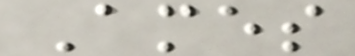Ames
